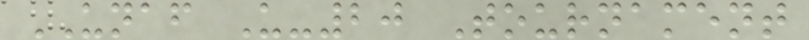UNAF U-20 Tournament
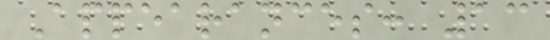Appearances: 13
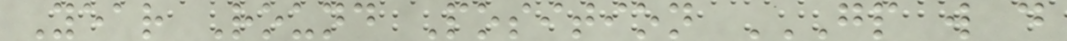Year Round Position GP W D
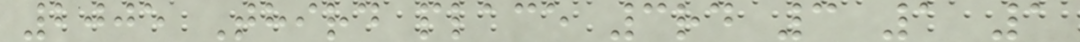2005 Third place 3rd 3 1 1
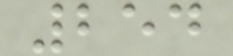254
